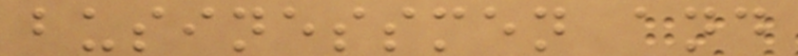businessmen and
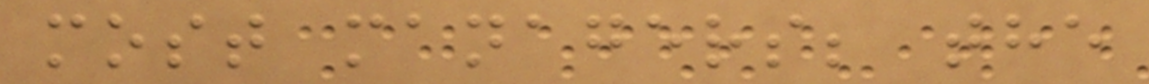most managers; the
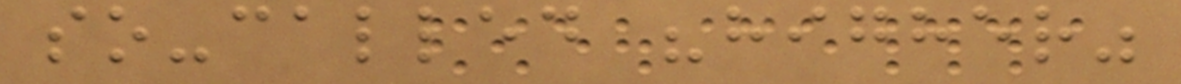so-called "higher"
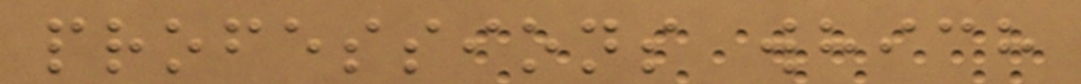professions which
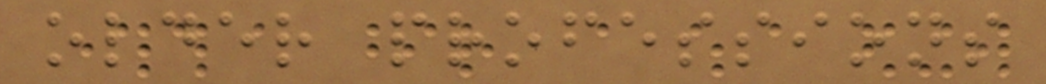older professions
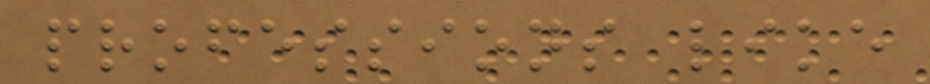professions like
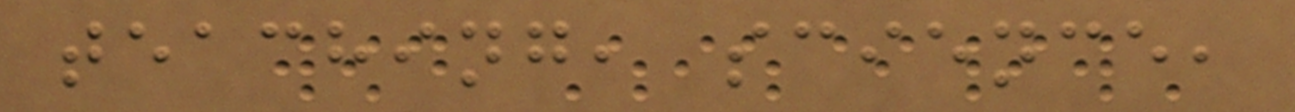teaching, science,
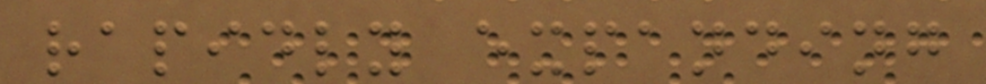rapidly expanding
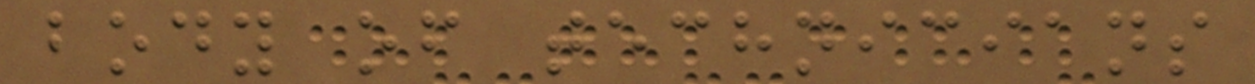body of technicians
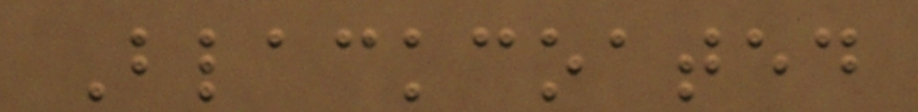Blackcoated
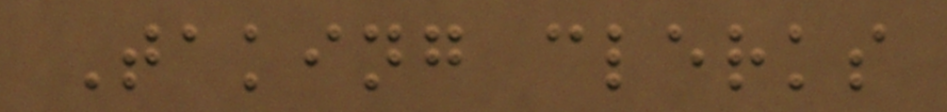Taking clerks
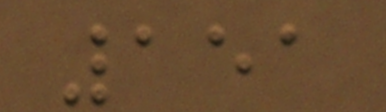151
